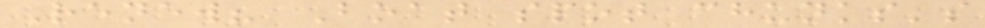Renew? Boat spot chunks's
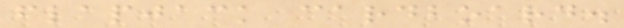flapjack cardboard.
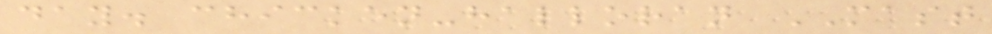day. chicken-halloran MAST
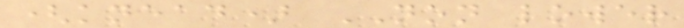(knead) NON lower
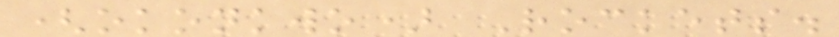(okonkwo) Rockets.
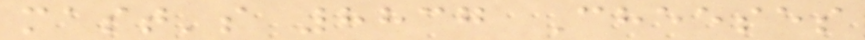mast's 8837 Cheeses
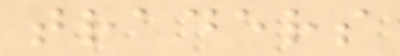traders
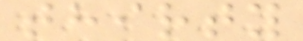thirty
